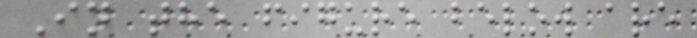In the figure below are
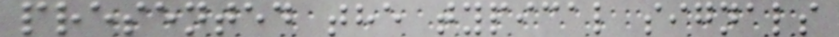presented the typical signals
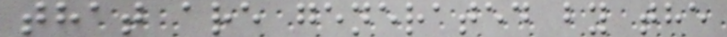that are generated by the
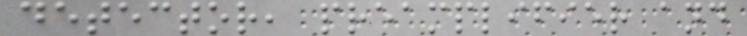detector, preamplifier and
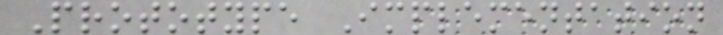Prototype Implementation
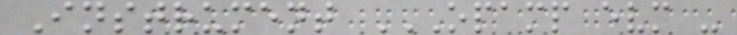Instrument OPAMP EVM -
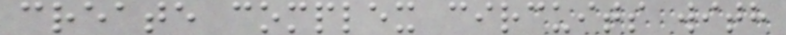create complex circuits with
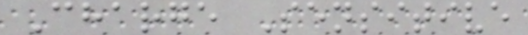Charge Sensitive
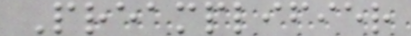Preamplifier
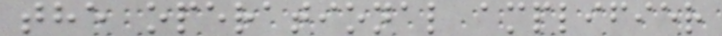the operational amplifier
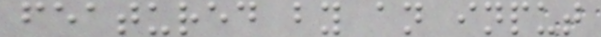featured by an input
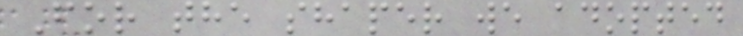For the shaper we adopted
